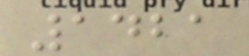1421
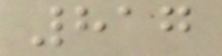817
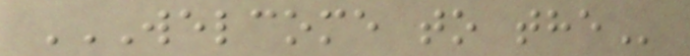WELCOME TO THE
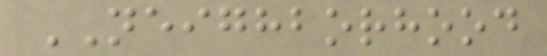NEIGHBORHOOD
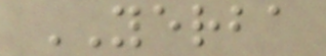YERBA
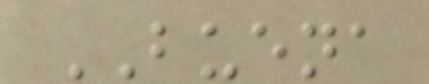BUENA
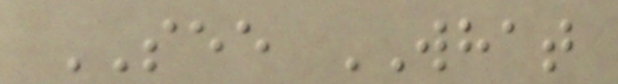SEE WHAT
